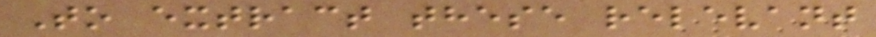To extract these relevant
